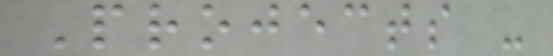Projects -
